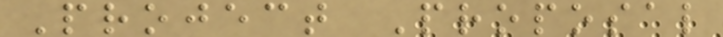Project Proposal
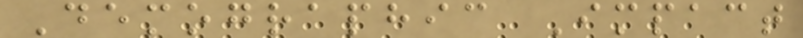Demographic Impact
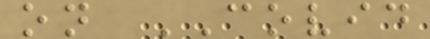on COVID
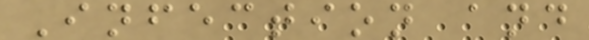Infection and
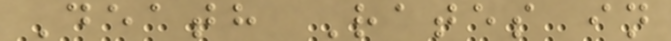Death Rates in
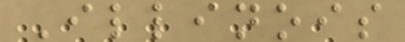Illinois
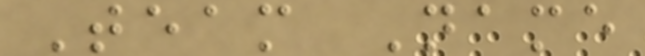Team Name
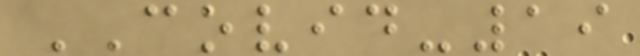COVID-19
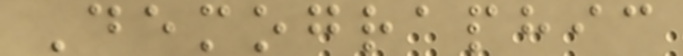Demographic
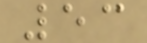53
